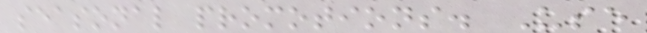seasonal promotions. Use
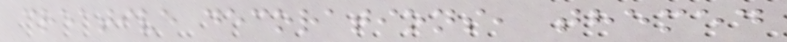creative decorations, themed
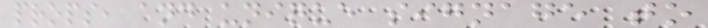props, and unique signage to
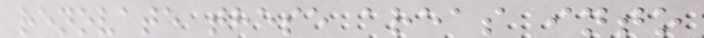renovate these areas into
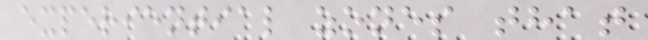experiential zones that
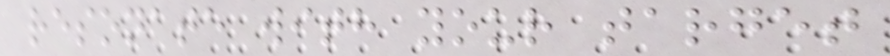resonate with your target
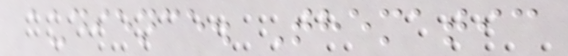audience. Thematic
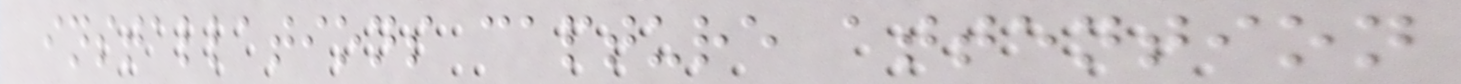installations capture attention
